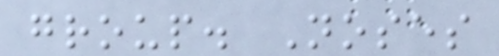group. Noses
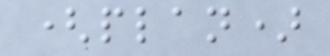(plan)
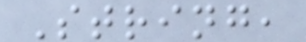String,
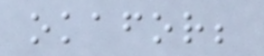okafor;
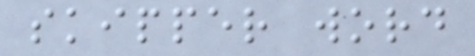skipper word
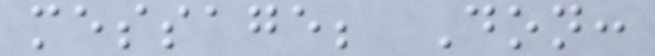message; Don:
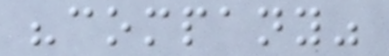"company"
